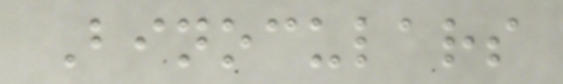Binoculars
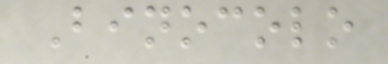Binocolo
